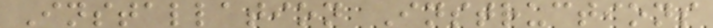Installation Instructions
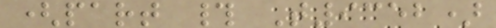(part # T9352)
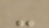-
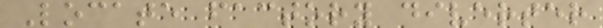Locate factory diverter
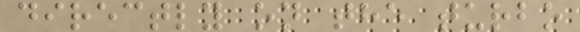directly on the turbo
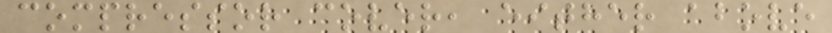compressor cover, either above
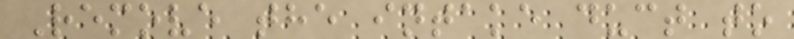Remove the intake duct to
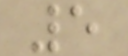5
